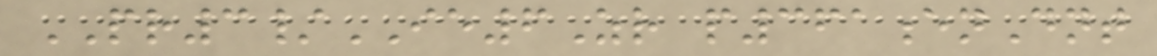PR3/IE6Zr p361enDnt
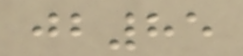jb85
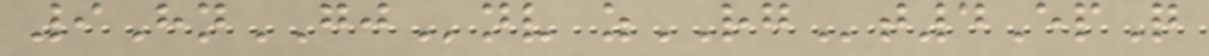9HnGJnv zRGt4EpQ
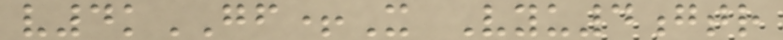v4kGF+X Vyu4gtr
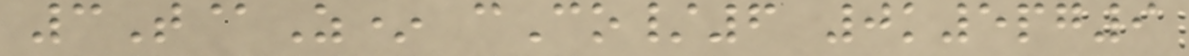3T@Z* cCo/6 0k5pg9
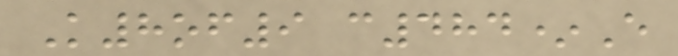K8of9 c484*E
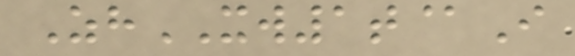ZhXW1t@I
